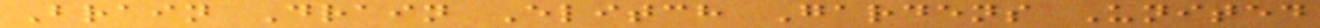Brain Drain Elitch Gardens United
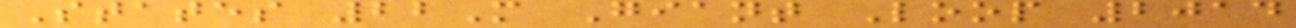States 22M Giant Loop 2014
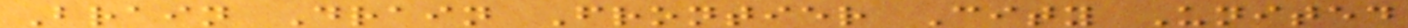Brain Drain Frontier City United
